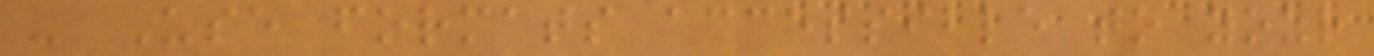- Use formats accessible to your
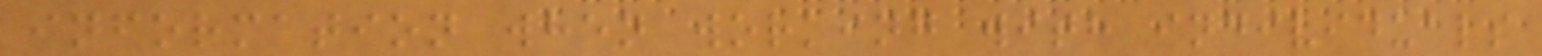information when working with individuals
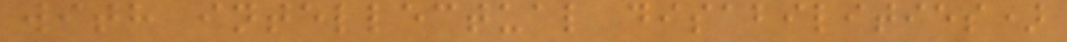with intellectual disabilities)
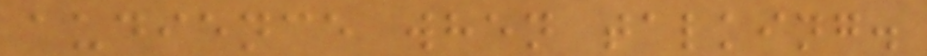audience when talking.
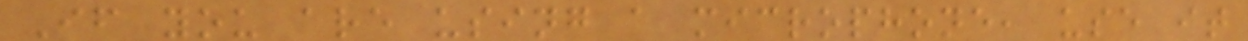If you are using a microphone, use it
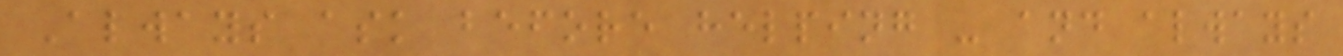Always ask before helping - and always
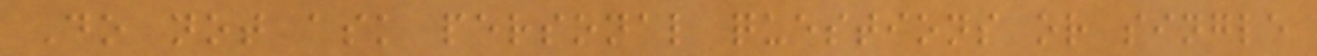Do not ask personal questions or single
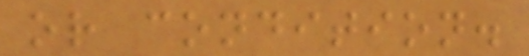or condition.
